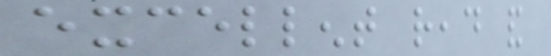excellent read and
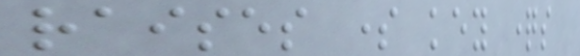raises some key questions
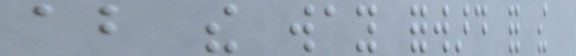about the way forward for the
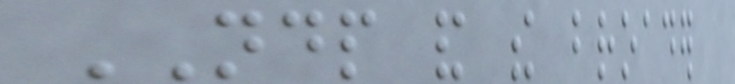NDP and the broader
